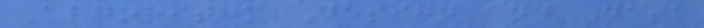Algorithm Design and Data
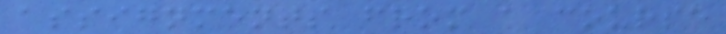assignments from a course
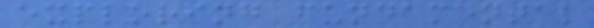exploring fundamental
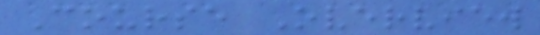Course Overview
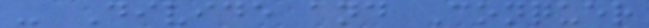- Divide and Conquer
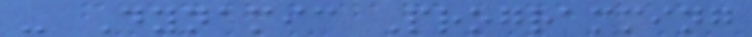- Dynamic Programming
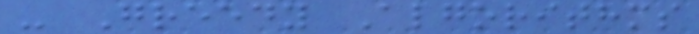- Greedy Algorithms
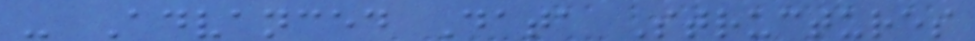- Advanced Data Structures
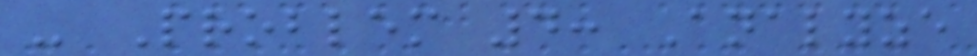- Problem 4: Analyze
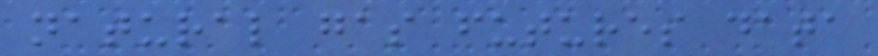natural gas futures data
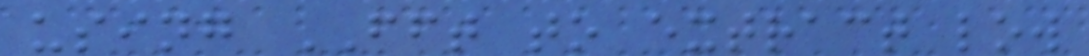using FFT to extract low
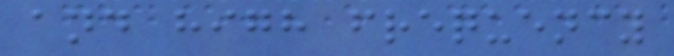and high frequency
